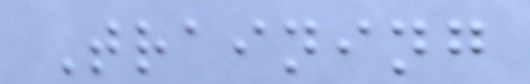Training
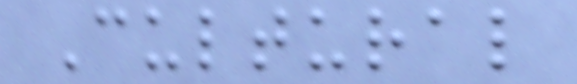Cultural
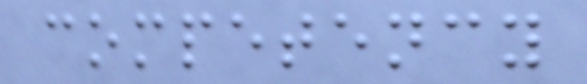competency
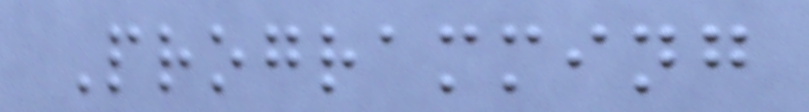Programming
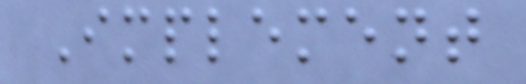Implement
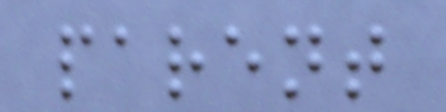parent
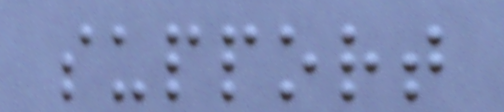support
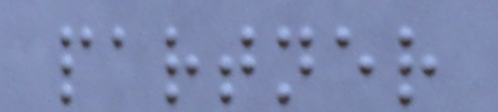partner
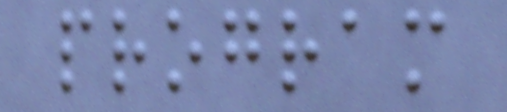program
